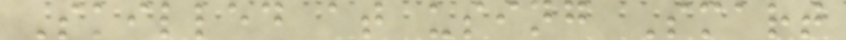Skilled at using Smart
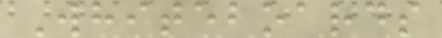Whiteboards
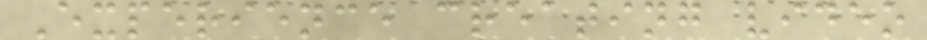Experience creating video
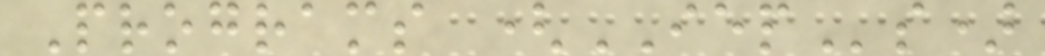Programs (IEPs)
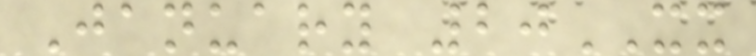January 20XX
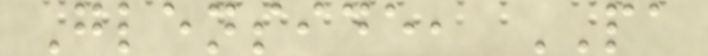Glenside, PA
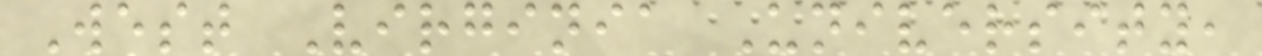West Virginia University,
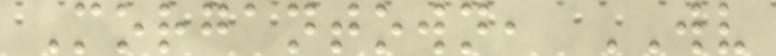Morgantown, WV
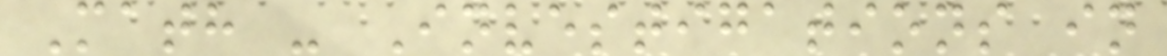Math - Investigations in
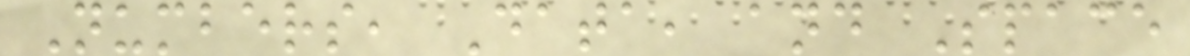Numbers, Data, and Space
